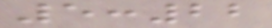5:22
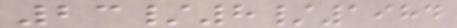23/8/1984
